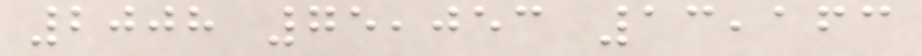2008 75,053 13,163
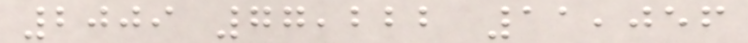2009 77,222 11,056
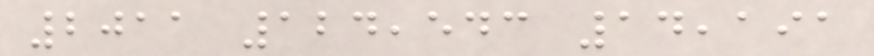2011 124,543 14,191
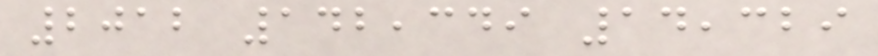2012 142,349 14,329
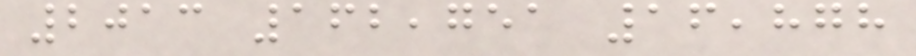2013 162,751 16,878
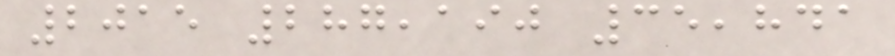2015 287,190 35,841
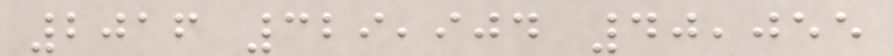2016 329,904 40,055
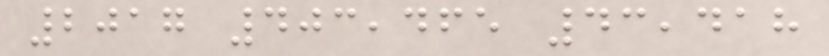2017 403,465 43,418
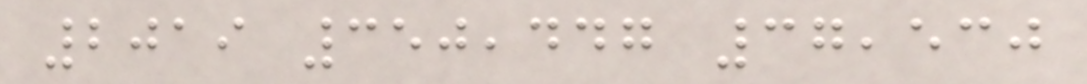2019 350,447 37,530
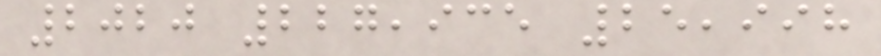2020 227,935 25,998
